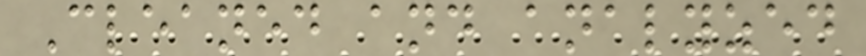Cleaned and analyzed
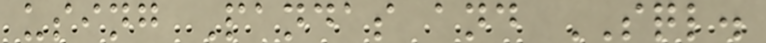using Pandas and SQL.
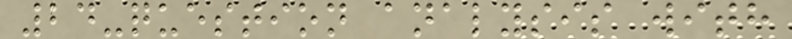24-question analysis with
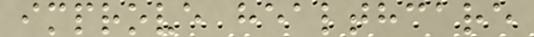improve healthcare
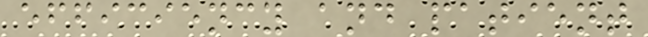efficiency and patient
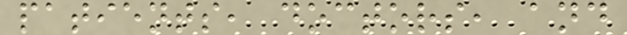patients, doctors, and
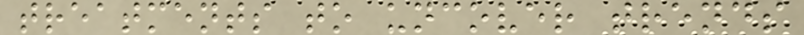treatments to uncover trends
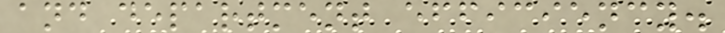and department efficiency.
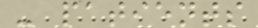- patients
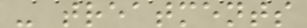- treatments
